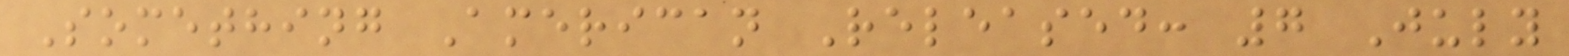Something American Released: 7 July
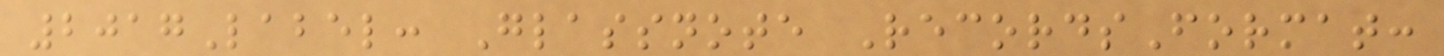2017Label: Glassnote RecordsFormat:
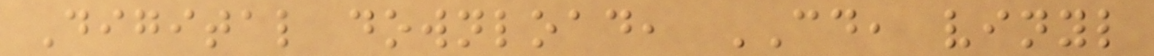Digital download, CD, vinyl
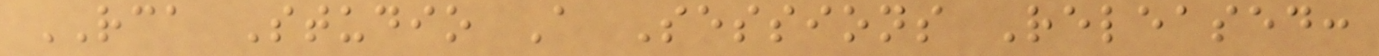RCA Studio A Sessions Released:
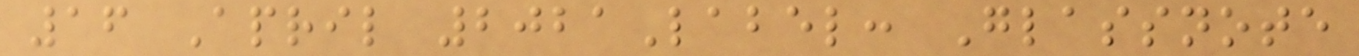16 April 2021Label: Glassnote
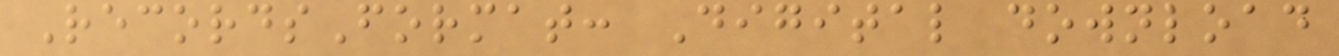RecordsFormat: Digital download
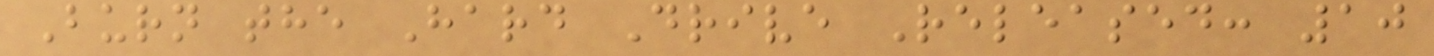Burn the Hard Drive Released: 10
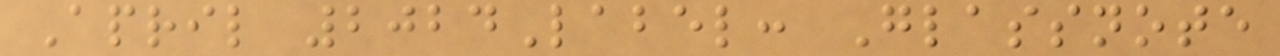April 2024Label: Glassnote
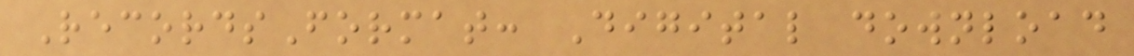RecordsFormat: Digital download
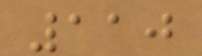110
